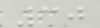30
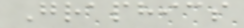Graphics
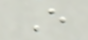E
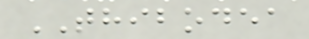THIBODEA
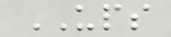UPS
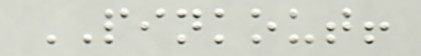PINKOUT!
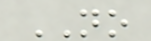NO
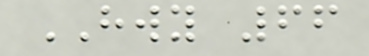HWY 66
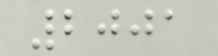2001
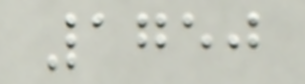1750
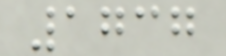1737
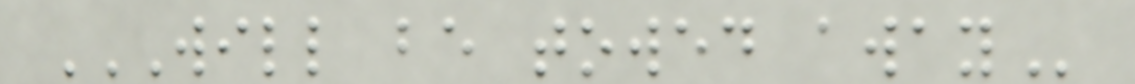WILL BE TOWED AWAY
